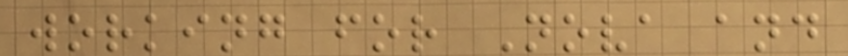working for Nova and
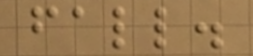fall.
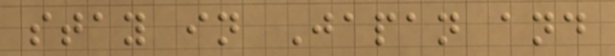stay in Japan and
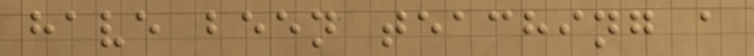have been teaching a
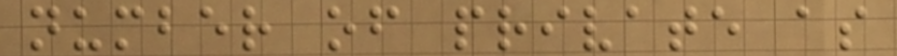number of private as
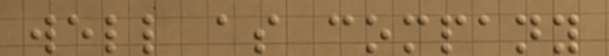well as company
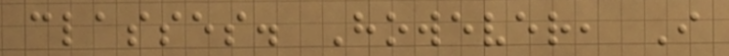classes. However, I
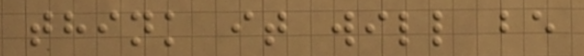think it will be
